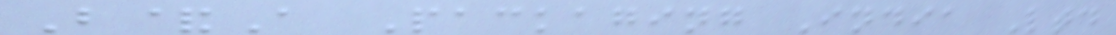B&A Packaging India Ltd
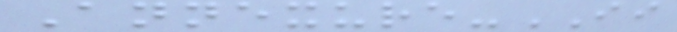Annexure-II
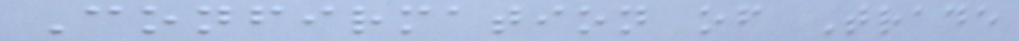Confirmation of Trade
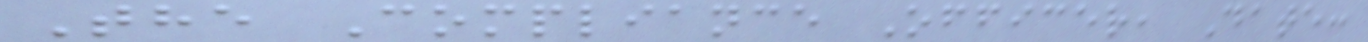The Compliance Officer, Date:
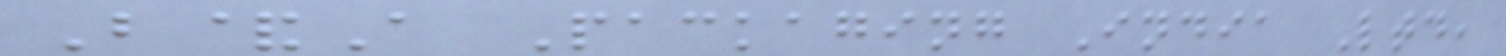B&A Packaging India Ltd,
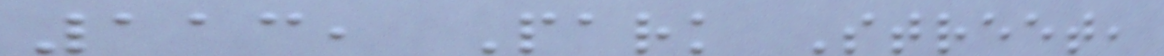113, Park Street,
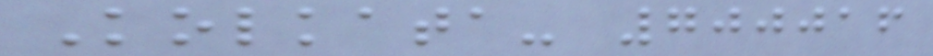Kolkata- 700016
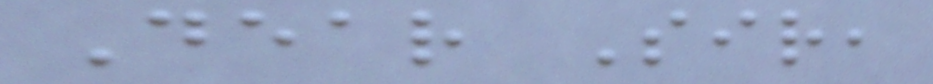Dear Sir,
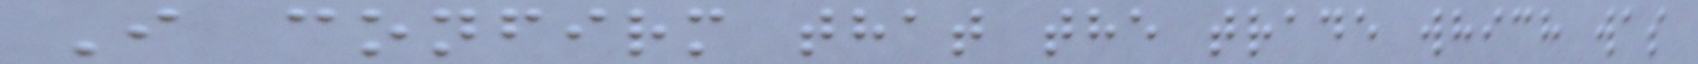I confirm that the trade which was
